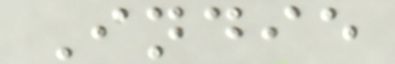Indie
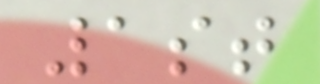1st
